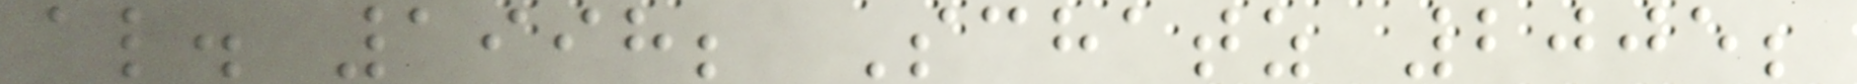al. 1998; Schatz 2005;
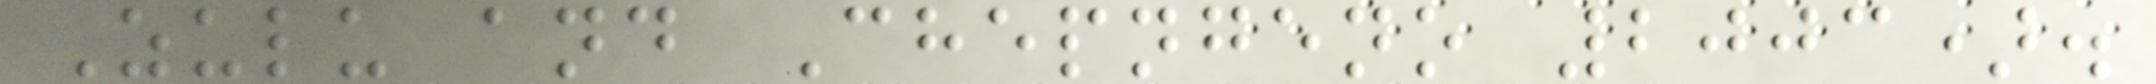Zulu and Chepngeno 2003).
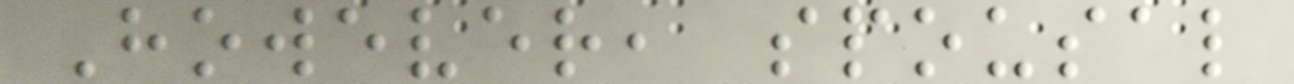However, spousal
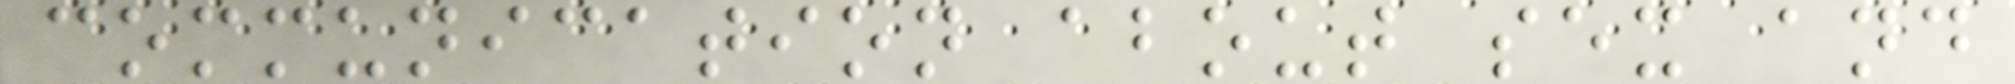communication about sex and
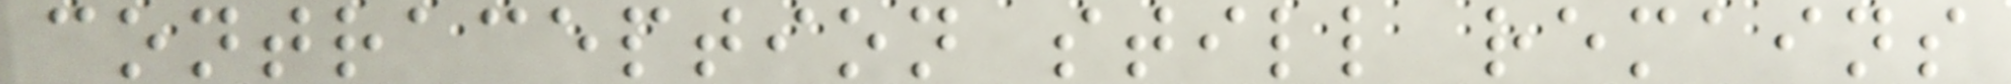contraception still remains
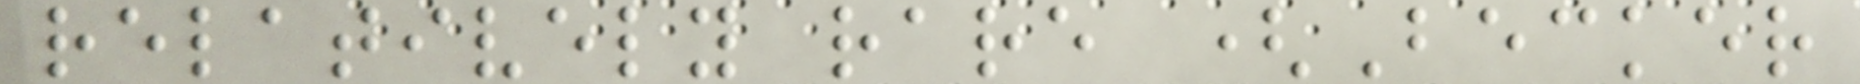relatively rare (Becker
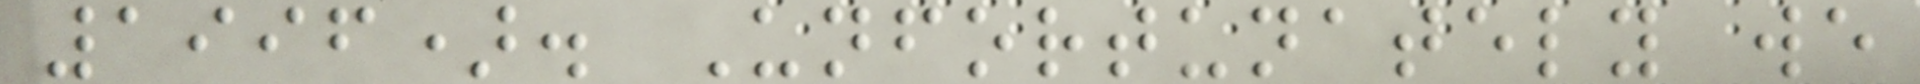1996). Unfortunately we
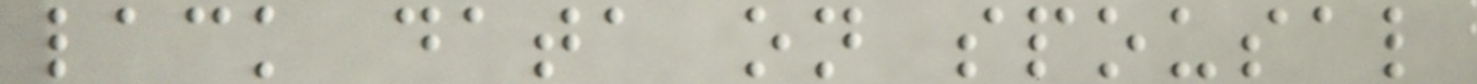lack data on spousal
